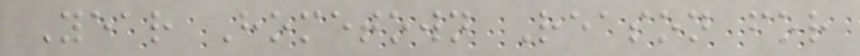Year Hometown Reason for
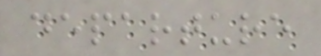departure
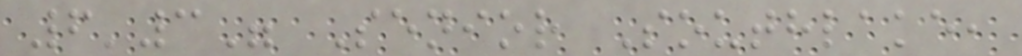6'3" Senior Southlake,
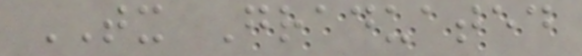TX Graduated
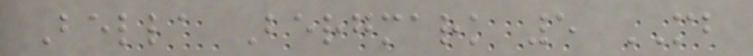Bella Bergmark 5 MB
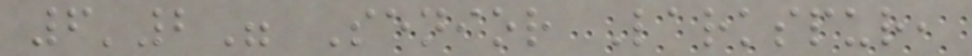6'2" Senior Larkspur,
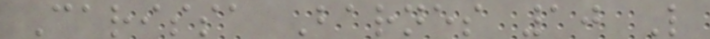Carissa Barnes 10 L
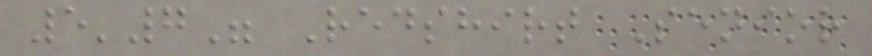5'7" Redshirt Senior
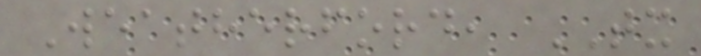Weatherford, TX
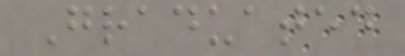Graduated
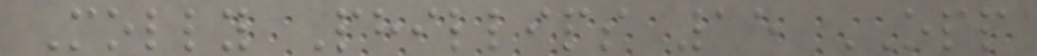Molly Phillips 15 OPP
